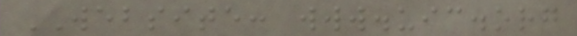WEBSITE: www.uic.org
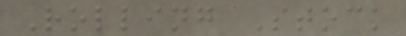Rolling Stock
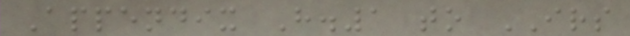Appendix H.1 to IRS
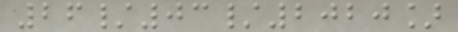26/03/2020]
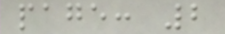page: 2
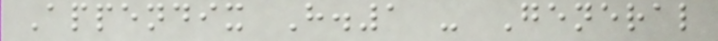Appendix H.1 - General
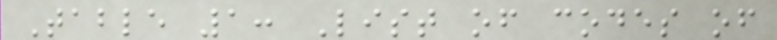Table 1: List of codes of
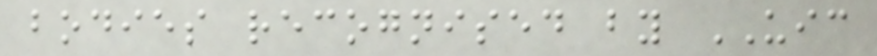bodies recognised by UIC
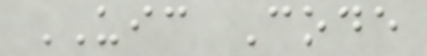UIC Code
